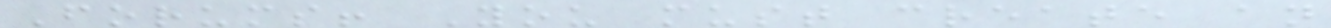Forums! You must create an
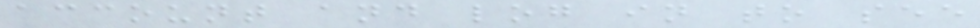account and log in to see
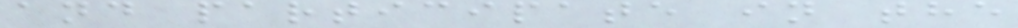and participate in the
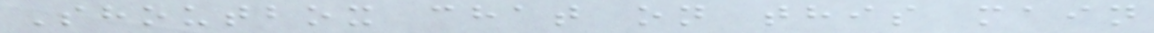Shoutbox chat on this main
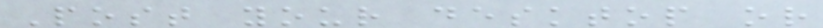Post your desktop or
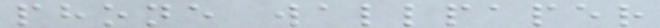phone wallpaper
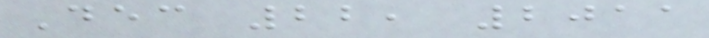Dec 22, 2011
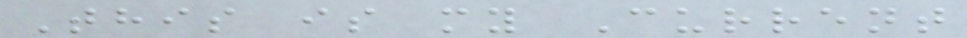This is my Current
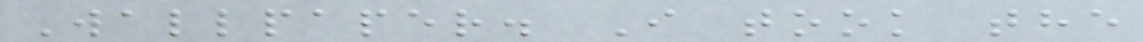Wallpaper. I took the
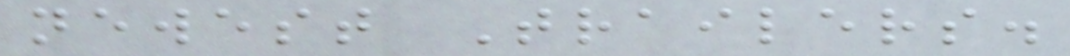newest Trailers.
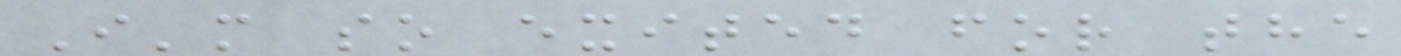I'm so exited for the
